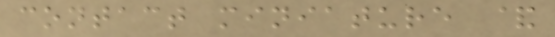contact miniature &
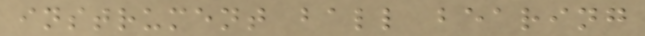instrument ball bearing
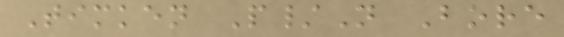Timken P/N Bore
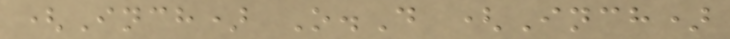(Inch) O.D (Inch)
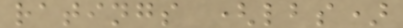ratings (lbs)
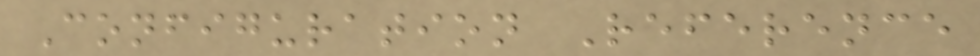Configuration Reference
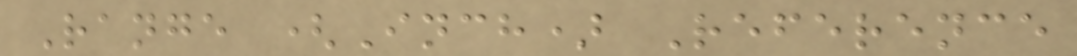Range (Inch) Reference
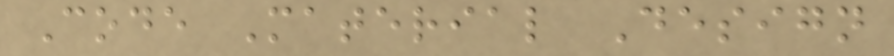Code Material Design
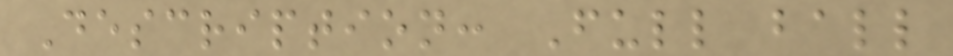Description: Full ball
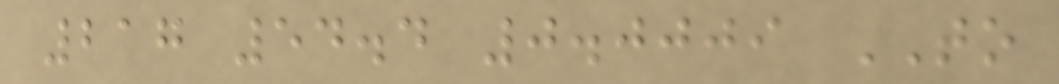217 54.4 0.0009 TO
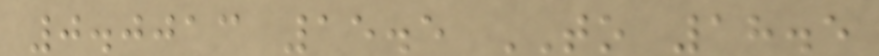0.0013 15.5 TO 18.5
